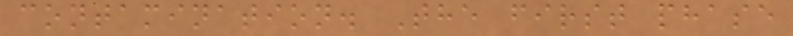contamination. The first phase
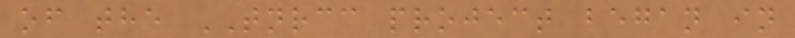of the TNRCC project began in
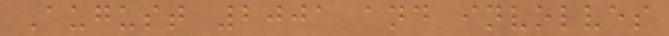August 2001 and involves
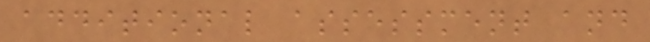additional assessment and
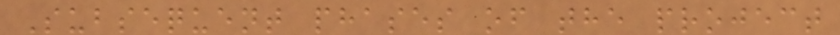Subsequent phases of the project
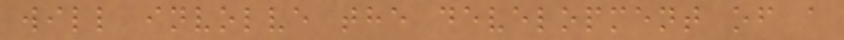will involve the development of a
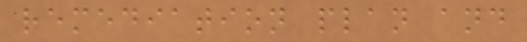remediation plan and
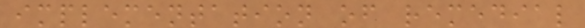implementation of remedial
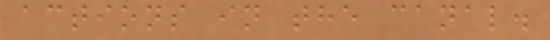actions in the canal.
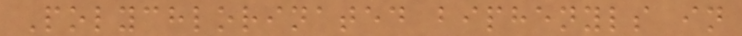Polychlorinated biphenyls in
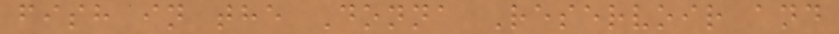fish in the Donna Reservoir and
